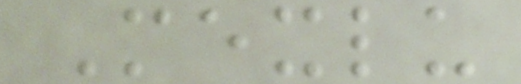Mexlu
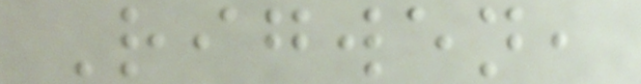Rigwen,
